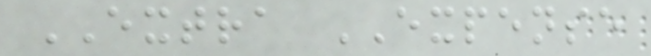EXTRA EXPENSE
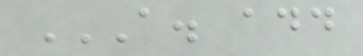A. ADD
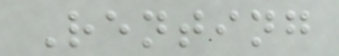Renting
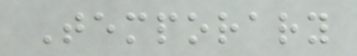Temporary
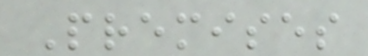Premises
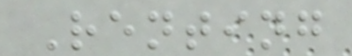Renting
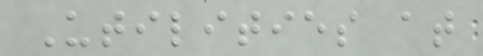Utilities at
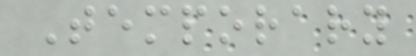Temporary
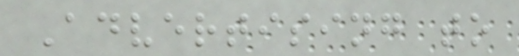Advertising to
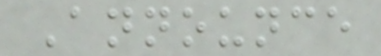Announce
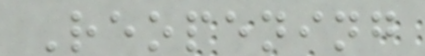Reopening
